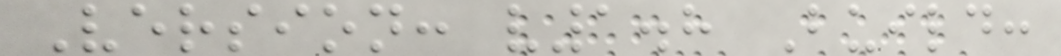Version: v1.8 Build:
